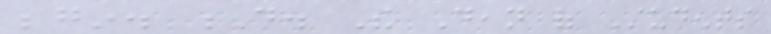begin. D. The Dean of Students
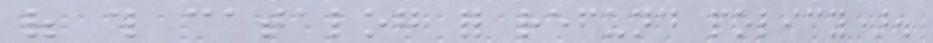of this catalog for refund policy).
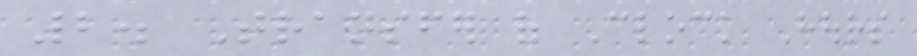2. Transfer of Clock Hours
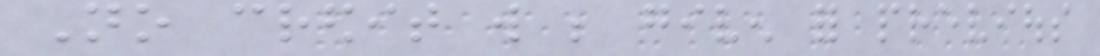No credit will be given for previous
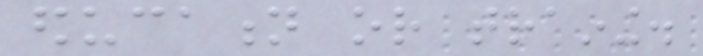education or training.
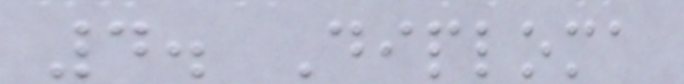4. Diploma
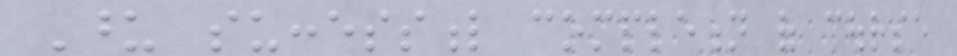Upon successful completion of course
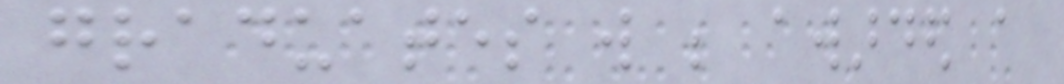graduates will be awarded a
